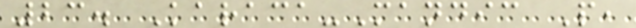23. Karaca-Mandic P,
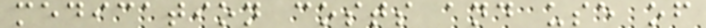medication costs and use of
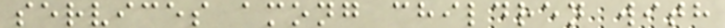services among children with
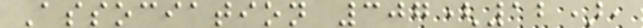Association 307(12),
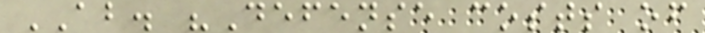AB. "Defense costs of
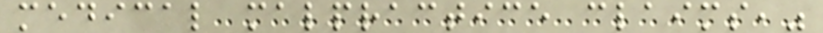medical malpractice claims,"
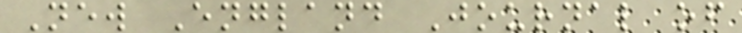New England Journal of
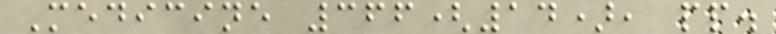Medicine 366(14), pp.
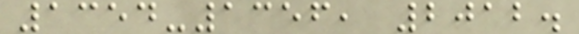1354-1356, 2012.
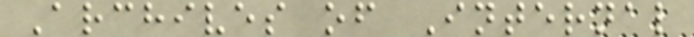Archives of Internal
